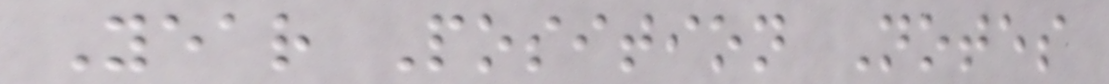Year Position Notes
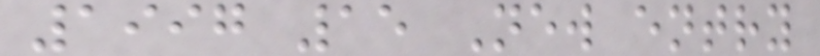1997 15 New entry
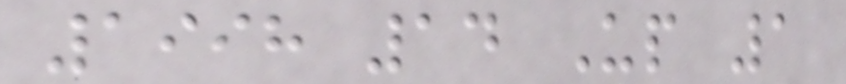1998 14 Up 1
